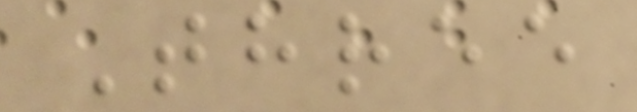Three
